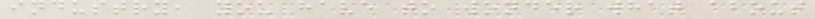industry, you have to wonder what about
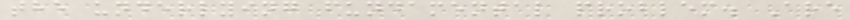the underlying fundamental problem. Are
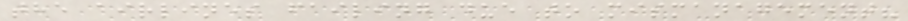the airlines failing due to mismanagement?
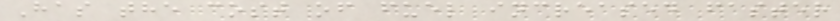Has the cost of fuel increased faster
